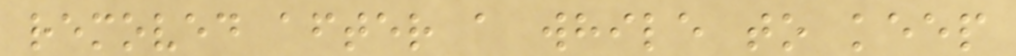removed after a while to keep
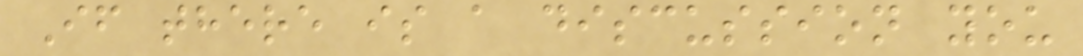If there is a discussion you
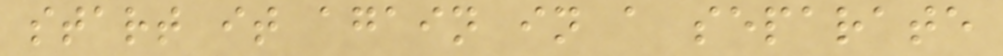start it again in a separate
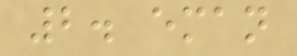2. eman
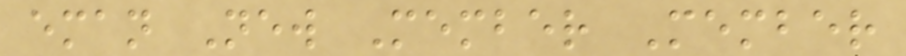eman New Member Member
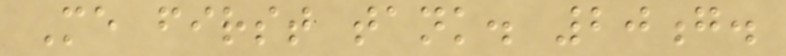Me first tank. 20g.
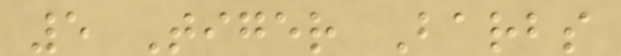5 Tiger Barbs
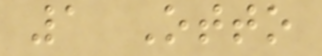1 Otto
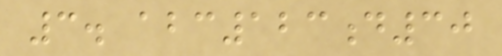3. abc123d30
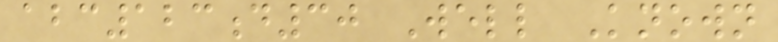abc123d30 Well Known
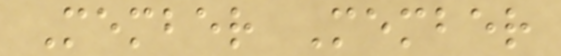Member Member
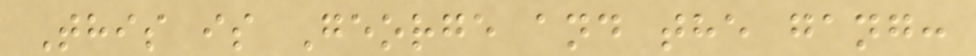This is George and the gang:
